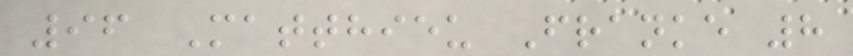96 Matthieu Franke 8
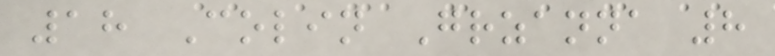18 Colin Grzanna 8
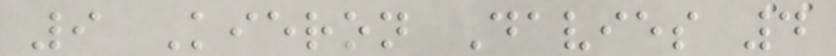9 Kieron Davies 4
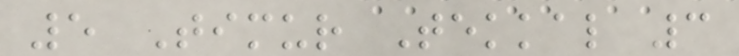5 Timur Tekkal 3
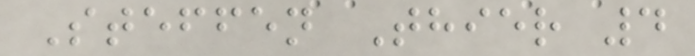Steffen Thier 4
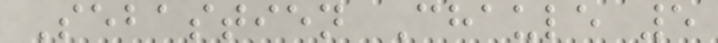Sebastien Chaule 5
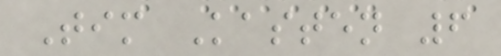Tim Kasten 6
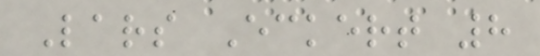Lars Eckert 8
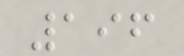196
